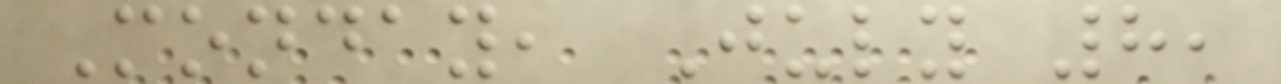Monday, July 8,
